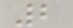2
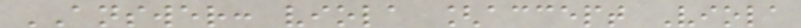ANSWER: viola [accept Viola
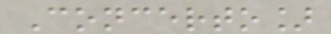Concerto]
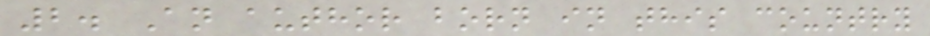2. An author born in this country
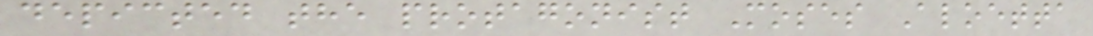depicted the protagonist Moses Aloetta
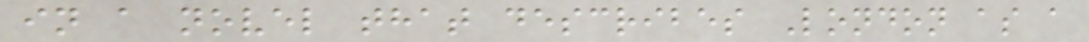in a novel that describes London as a
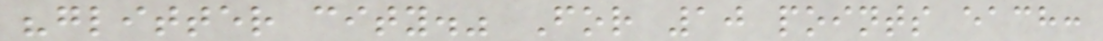"glitter city." For 10 points each:
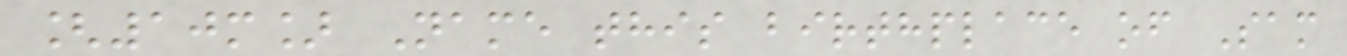[10m] Name this birthplace of Sam
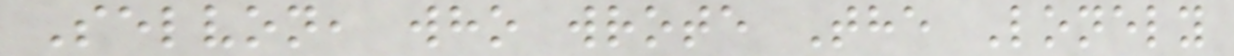Selvon, who wrote The Lonely
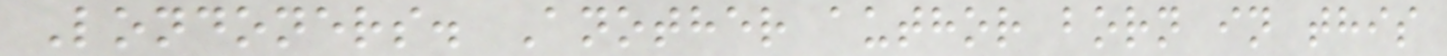Londoners. Another author born in this
